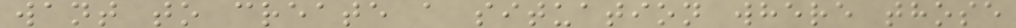want to create a situation where those
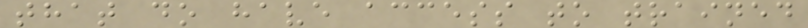that do have access to trained
